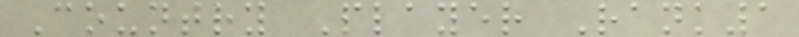Country Player Rank1
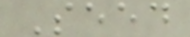Seed
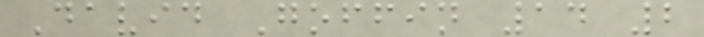David Goffin 14 2
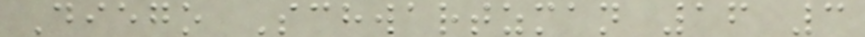Diego Schwartzman 16 3
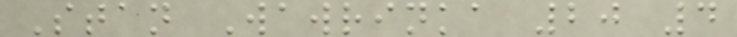Stan Wawrinka 20 4
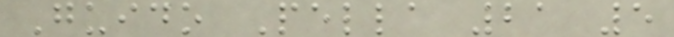Guido Pella 21 5
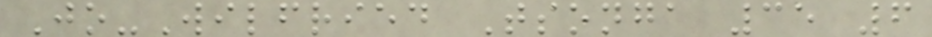Jo-Wilfried Tsonga 35 6
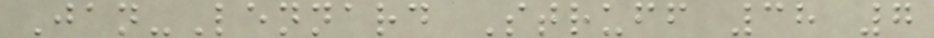Jan-Lennard Struff 38 7
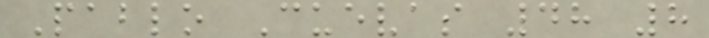Pablo Cuevas 48 8
